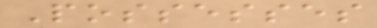Possesses
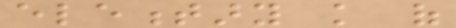elementary knowledge of
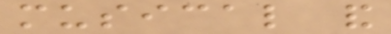musical and
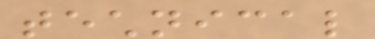technical
